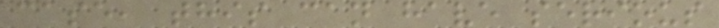case, this can have serious
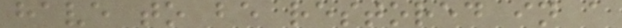have to be restored in a
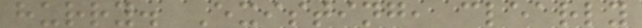hurry. Existing, clearly
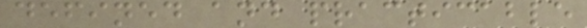defined and practicable
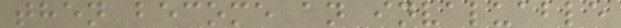then become an invaluable
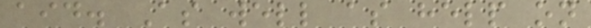aid. As well as help on
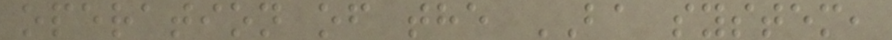operation of the BA system,
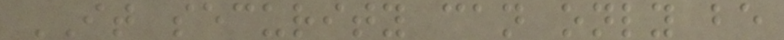IT security can only be
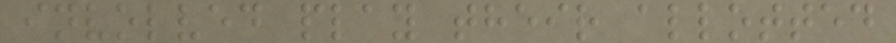involved play their allotted
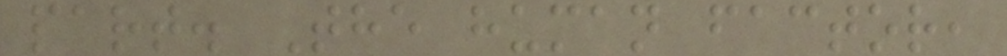part. The human factor,
